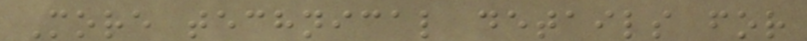More technical details for
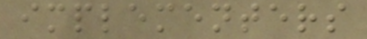implementers
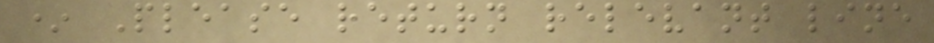* Please return relevant line
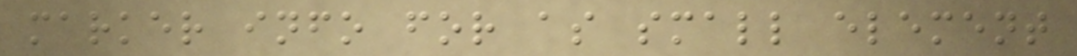marker info for as small element
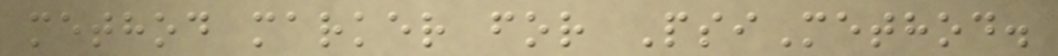method marker for PsiMethod.
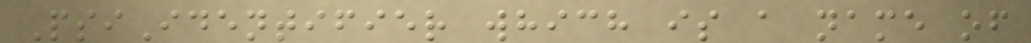PsiIdentifier which is a name of
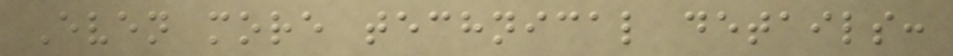Even more technical details:
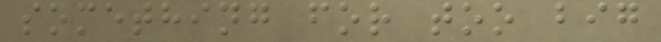something for too big
